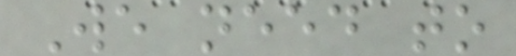We need to
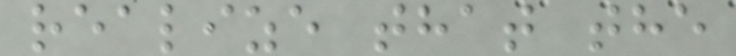realize that the
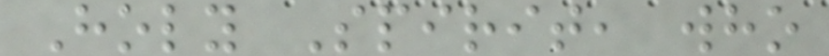Holy Spirit, who
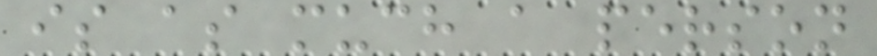is as much a person
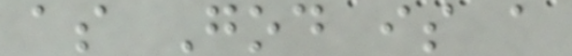as God is a
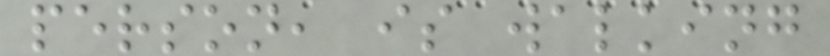person, is walking
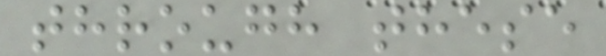through these
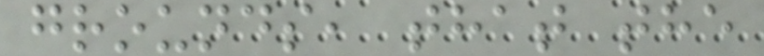grounds, that the
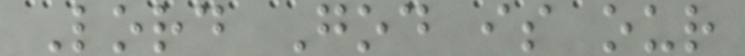Lord God is our
